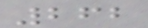262
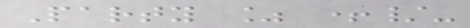Party % +/-
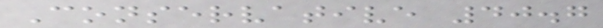Conservative 40.7
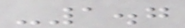-1.7
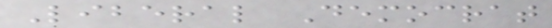Liberal Democrat
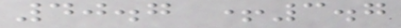40.7 +3.7
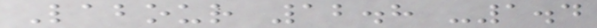Labour 12.8 -1.4
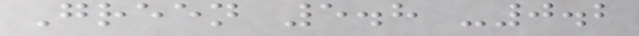Green 5.8 -0.2
